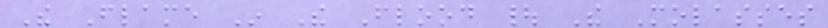The Flame In The Flood | The Molasses
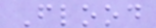Flood
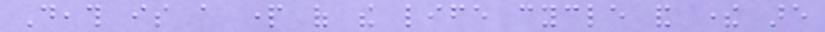Death is a part of the life cycle and there are
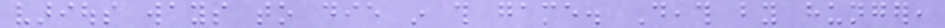various ways to die in this game. Death by hunger,
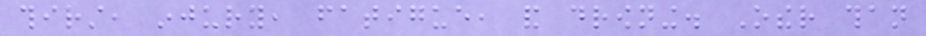thirst, injury, fatigue, and drowning. Other than
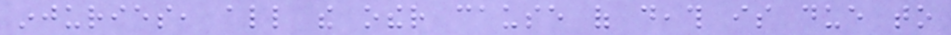injuries, all the other cause of death is due to
